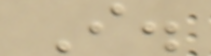I.
